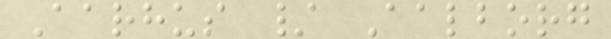Aarhus / Aalborg
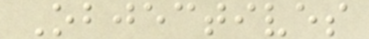Objectives
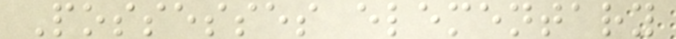Possesses elementary
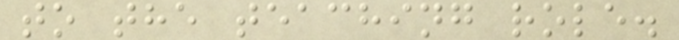to the teaching role.
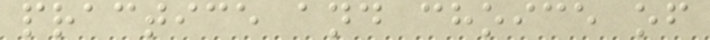practice and choice of
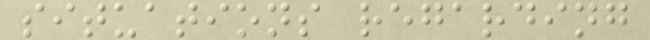situations regarding
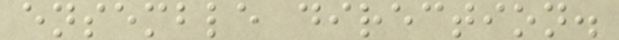ensemble direction.
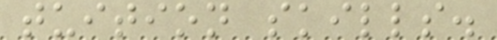tuition skills.
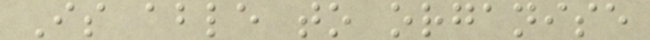Is able to organise
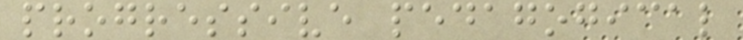progressive pedagogical
